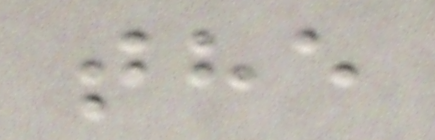the
